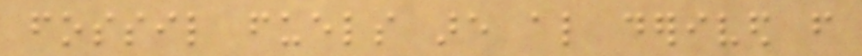fossil fuels are also derived from
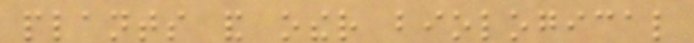plants and other biological
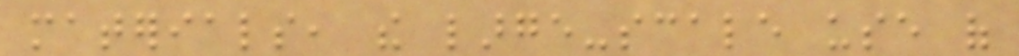materials, the large-scale use of
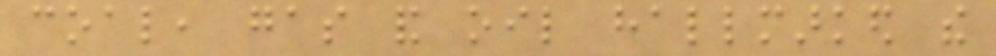coal, gas and oil hallmarked the
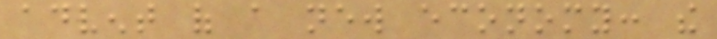advent of a new economy: the
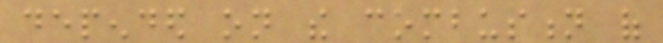depended on the combustion of
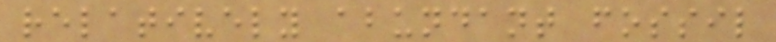relatively abundant fossil
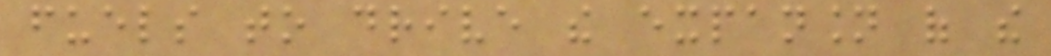fuels to drive the expansion of the
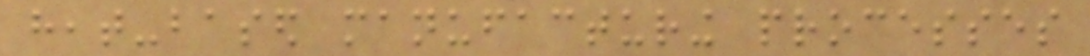heat-based manufacturing processes
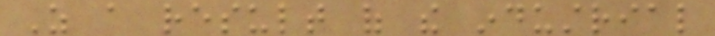As a result of the industrial
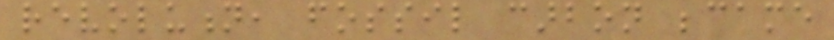revolution, fossil carbon became
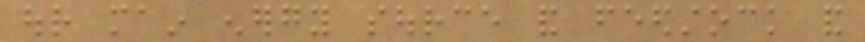our main energy source and feedstock and
